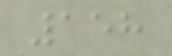158
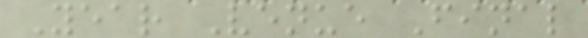Year Venue Final
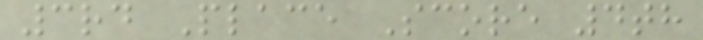3rd Place Score 4th
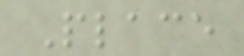Place
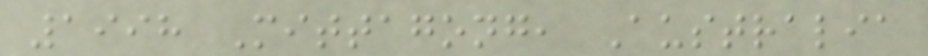1998 Mittagong, Australia
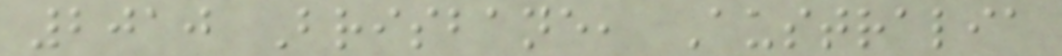2010 Brisbane, Australia
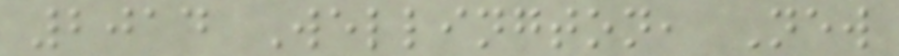2014 Wellington, New
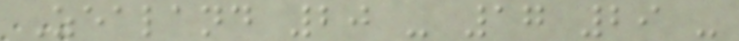Zealand 20 - 17 29 -
